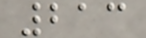213
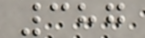387
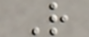R
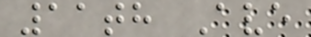11th Ave
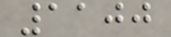1100
